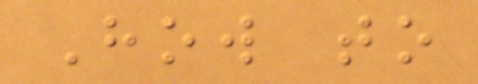How to
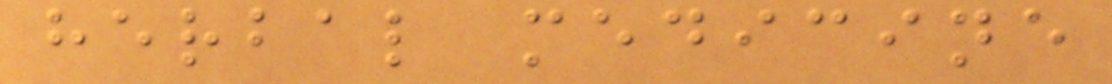herbal medicine
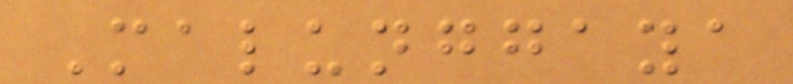Malunggaya
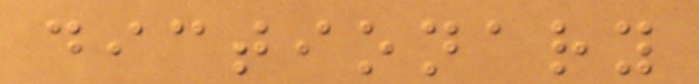dictionary
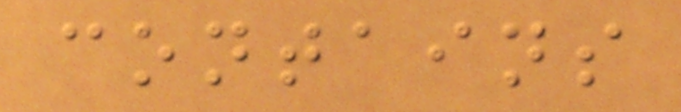contains
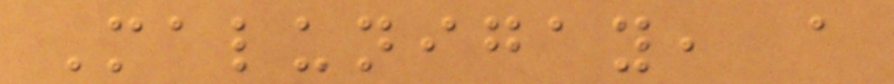Malunigay, a
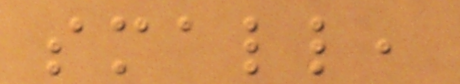small,
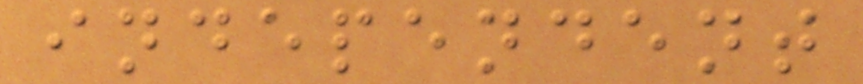independent
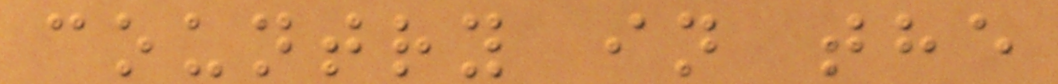country in the
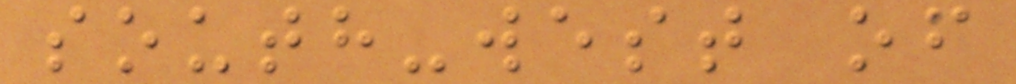south-west of
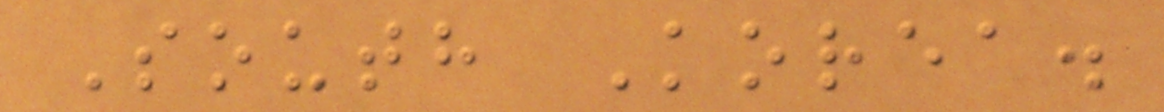South Korea.
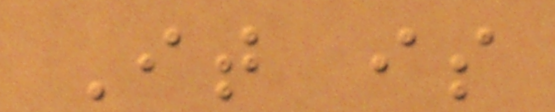It is
